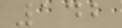142
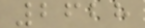2628
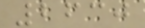2630
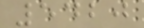5420
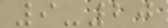9-20
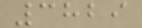3829
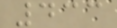433
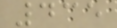435
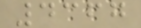4367
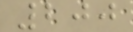200
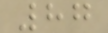87
